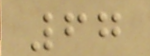67
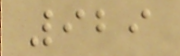929
